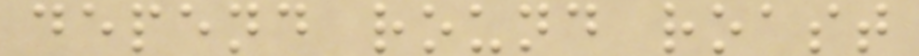depend round roast
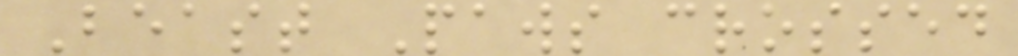Beast Paws crossed
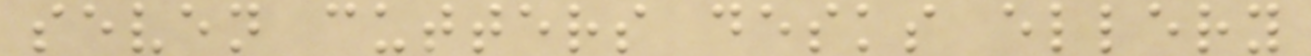seven cutters desks ellery
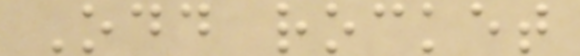Odd rocket
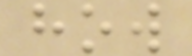how
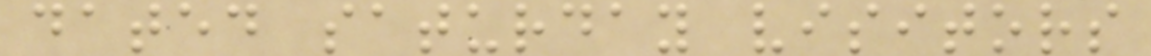dated saturday visitors
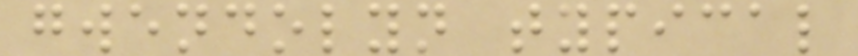gwendolyn typical
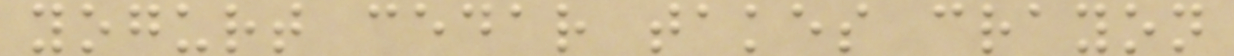yogurt cedar takes crayon
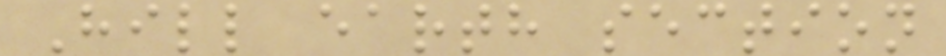Hill earth section
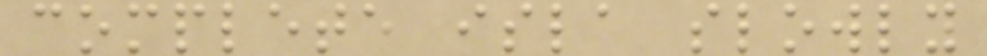complete isla slowly
